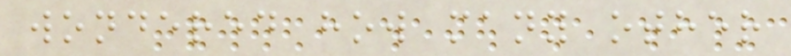wondered how many other
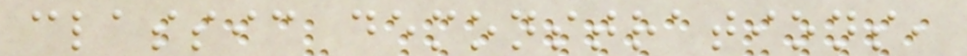classic demonstrations,
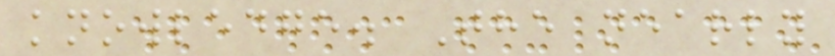knowledge. The nearly
